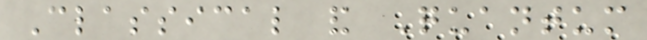Classical and Quantum
